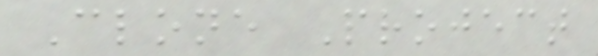Clone Project
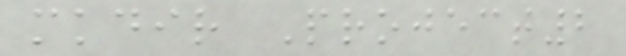mkdir Project2
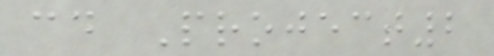cd Project2
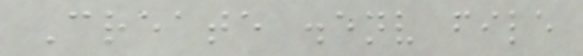Create .env file
